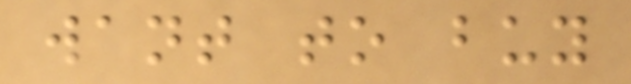want to buy
